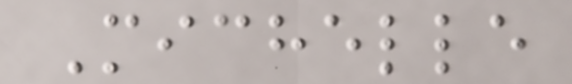Michelle
